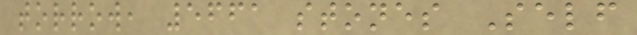torrow, 5661 stones Self
